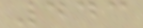443
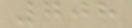708
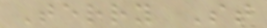Terry St
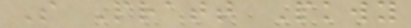S Pratt Pkwy
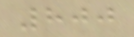800
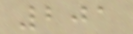201
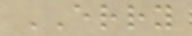ERRY
